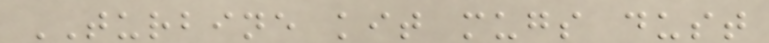TURBINE kit mugs dust
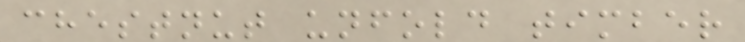chestnut unfold timber
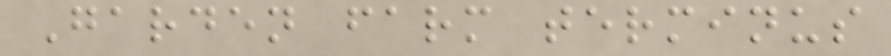Garden farm terminus
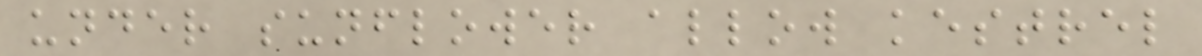under sunflower allow kestrel
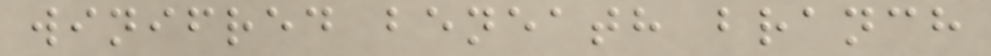winifred beneath branch
